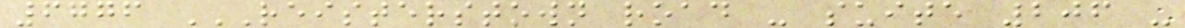6776 REISTERSTOWN ROAD - SUITE 206 -
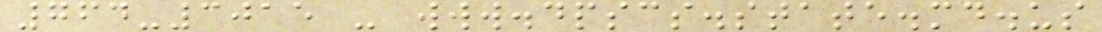764-3015 - www.dpscs.state.md.us
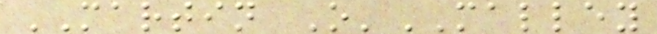MARTIN O'MALLEY
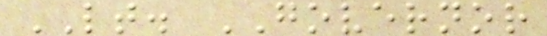LT. GOVERNOR
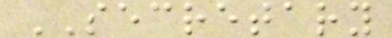SECRETARY
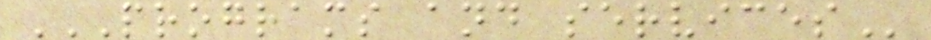PROGRAMS AND SERVICES
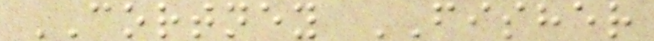CORTNEY FISHER
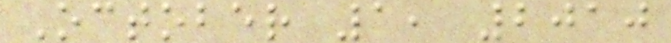October 1, 2010
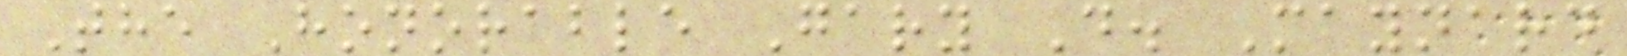The Honorable Gary D. Maynard
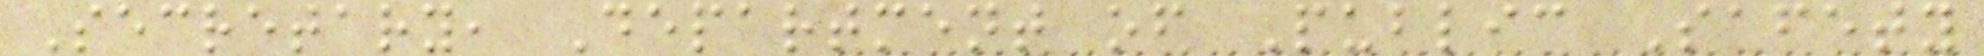Secretary, Department of Public Safety
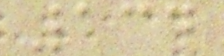134
